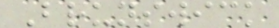Brunswick
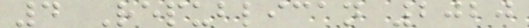4 Republican 2020
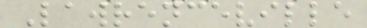Lawrenceville
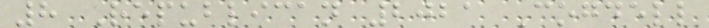8 Republican 2021 Cogdell
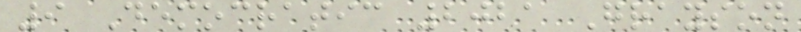9 Democratic 2021 Grayson
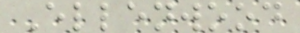Ellenwood
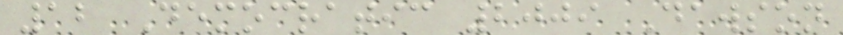12 Democratic 2009 Dawson
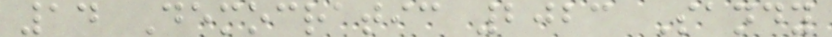14 Democratic 2023 Sandy
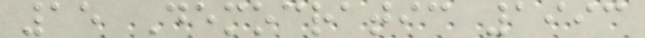15 Democratic 1993
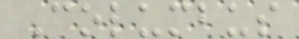Columbus
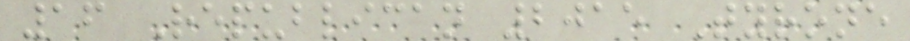16 Republican 2015 Tyrone
